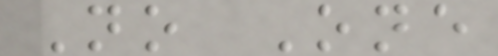No One
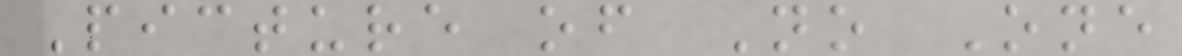Picture of No One
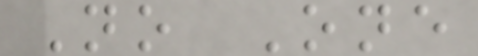No One
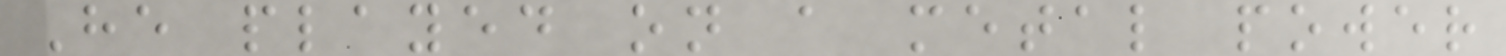He played on a metal power
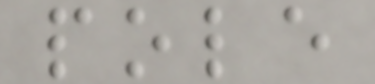pole
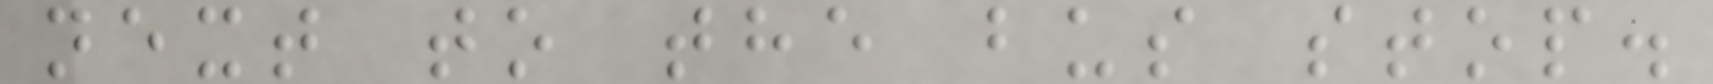next to the bus stop.
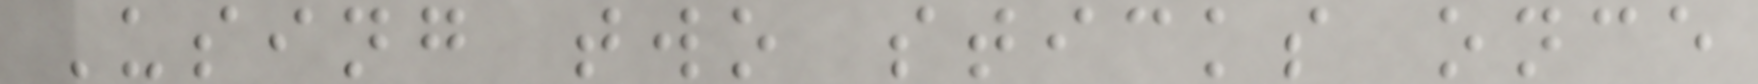Using two sticks once
